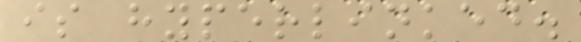is hyperlinked.
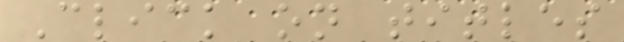Click on titles
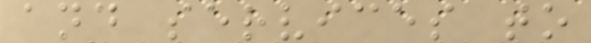and services to
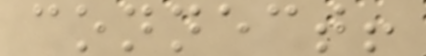connect!
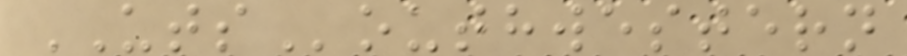UTSouthwestern
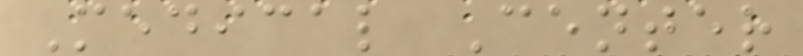Medical Center
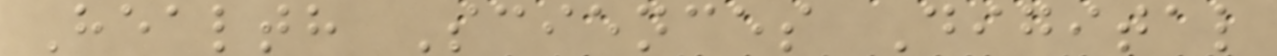Health Sciences Digital
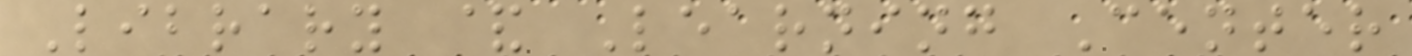Library & Learning Center
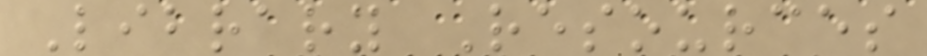Library Resources
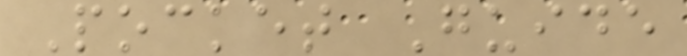Pocket Guide
